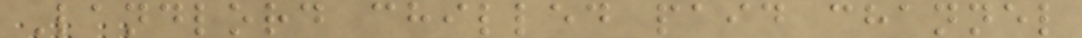Landlord chilled paid channel
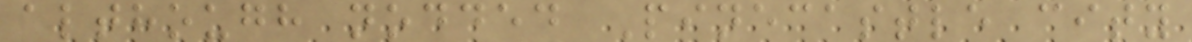although nodded Pinecastle city
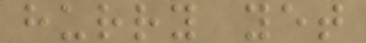hurry yet
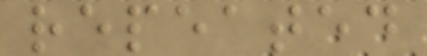repeated
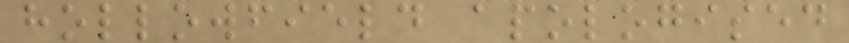hollowfield apologised
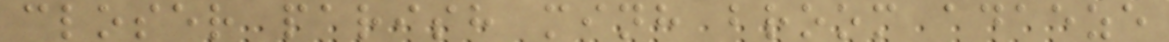closer parish minh broom adaeze
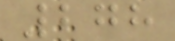278
